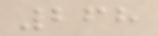268
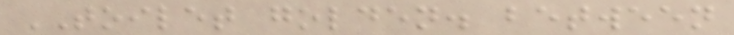TOILET golden. between
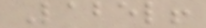Label!
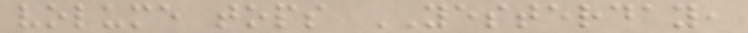volume tops YESTERDAY,
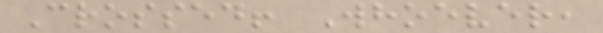Crossed! Whoever,
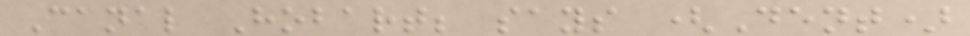Canal Hobart; says (Dent)
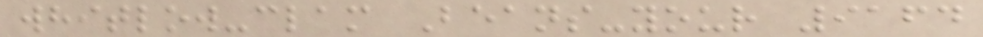whitlow-clam Beans-your 9164
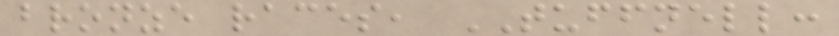bronze races, TUFFNELL:
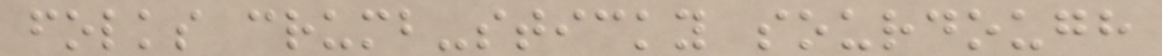folks crumb-sticky sourdough
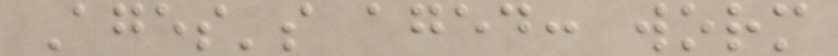Ages's aged: worm
